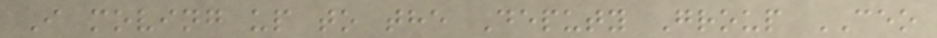I moving up to the Deputy Group CEO
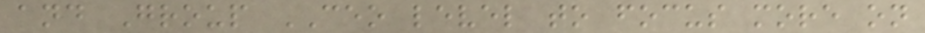and Group CEO level to focus more on
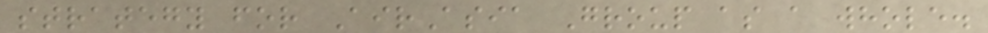strategy for AirAsia Group as a whole.
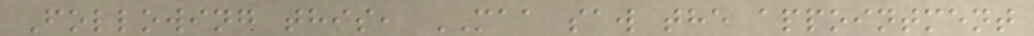Following this, MAA saw the appointment
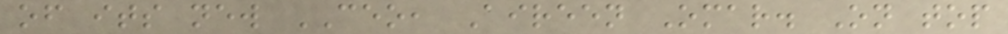of its new CEO, Aireen Omar. On top
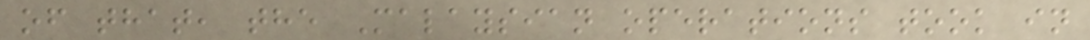of that, the Malaysian operations took in
